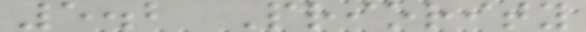5.2 Priority
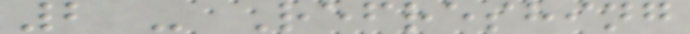2 - Refreshing
